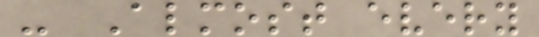- Almost every
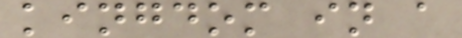kingdom in a
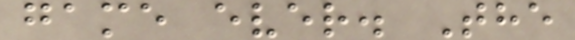game ever. The
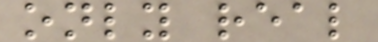only real
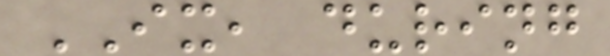IX, during
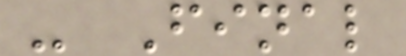- Final
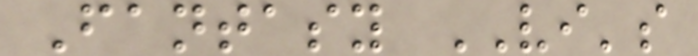Fantasy VI's
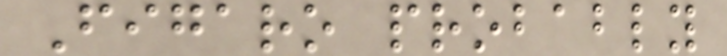Figaro probably
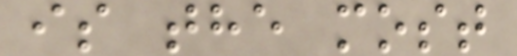is the most
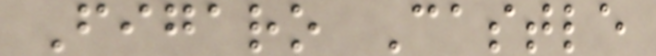Figaro Castle
